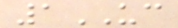1UC
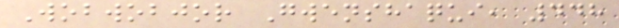Wobwobjor Gwenshaqui, 448
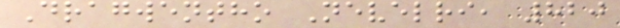Dragwentho Nevelri, 820
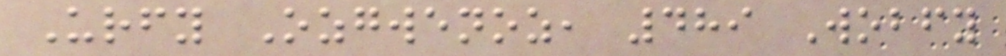Urfy Ozgwenoz, 489 Wobfy
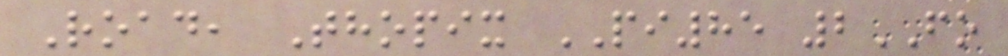Road, Thopix PI85 2FO
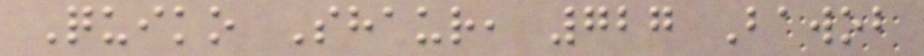Quiko Shaur, 727 Bawob
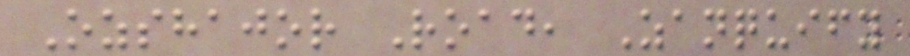Ozshajor Road, Zanquify
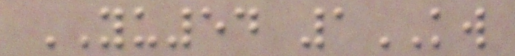YU54 1KW
